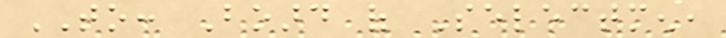TO: Board of Selectmen,
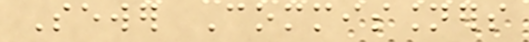Sewer Commissioners
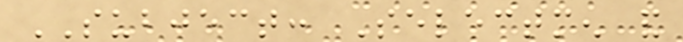SUBJECT: Selectmen and
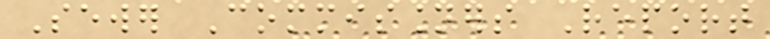Sewer Commissioners Report
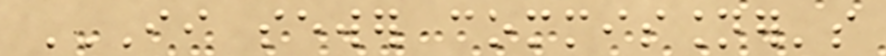II SEWER COMMISSIONER'S
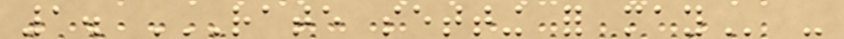1. RATE SETTING FOR MAY -
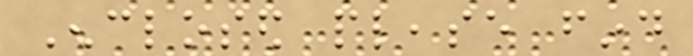Enclosed please find
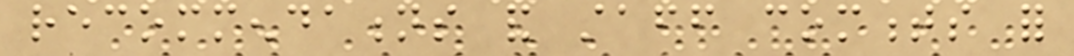recommendations and staff comments for
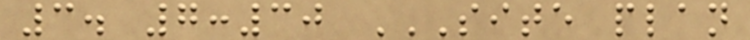3. 7:30 SITE PLAN
